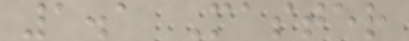1.1 Master
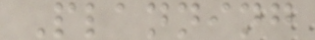Planning
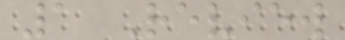1 Review
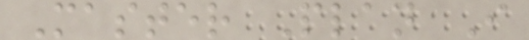Master Plan I
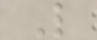L
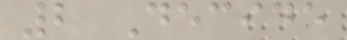2 Decide
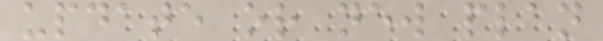update or new plan
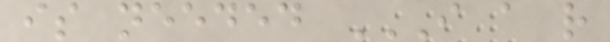is needed I A R
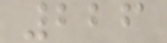226
